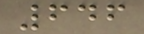646
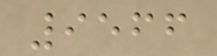9566
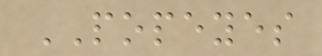POPEYES
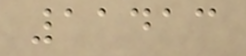11413
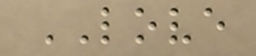LOVE
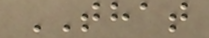THAT
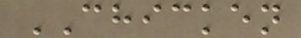CHICKEN
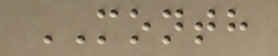MONTH
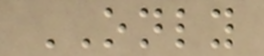ONLY
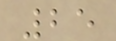25
